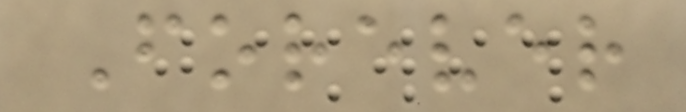Forever
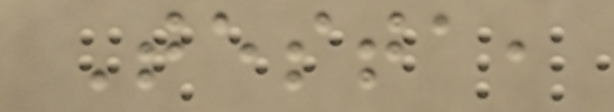Testa,
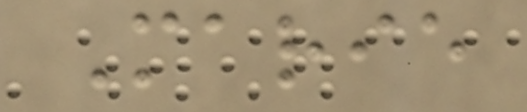Marie
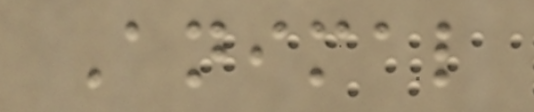Animal
